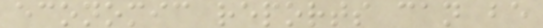economic reports can be
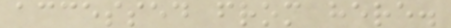accessed from here.
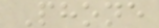Phone
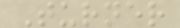Turner
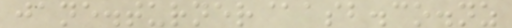jane.turner@asb.co.nz
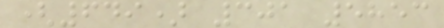(649) 301 5853
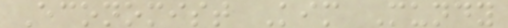Economist Kim Mundy
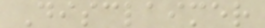Disclaimer
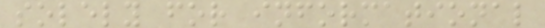solely for informational
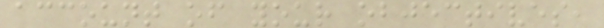account of your objectives,
